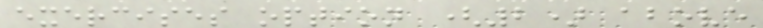exercises option (2) above
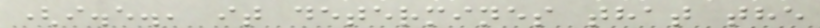(i.e., it determines that the
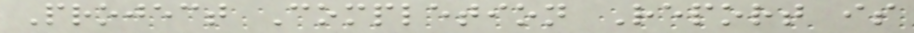Project Completion Report is
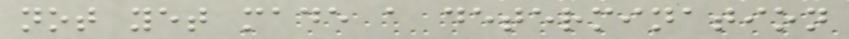not yet made a determination
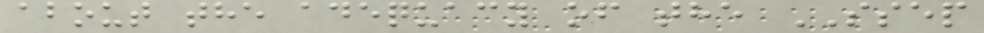about the adequacy of the SSEP
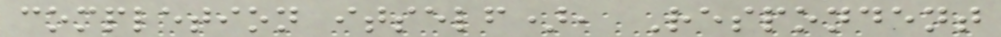completion itself), Respondent
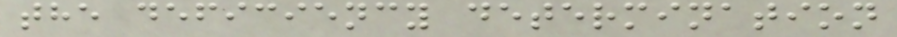the deficiency determination
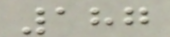187
